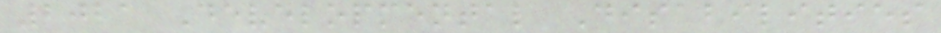2021 Developmental Disabilities
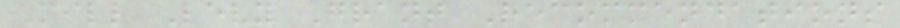Mill Levy Grant Recommendations
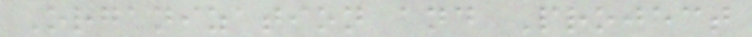Organization and Project
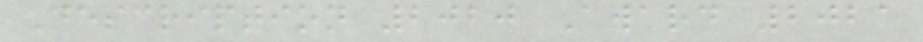Description 2020 Award 2021
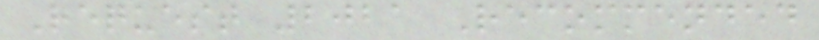Request 2021 Recommended
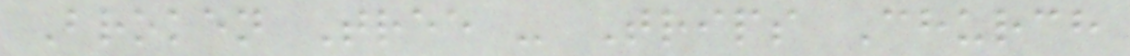Broken Tree - Trips Church
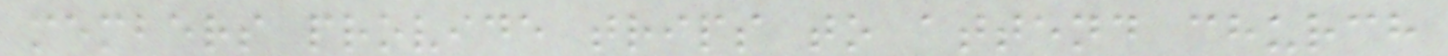members provide trips to attend church
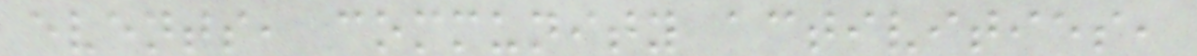events, community activities,
